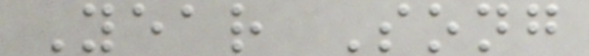Year Song
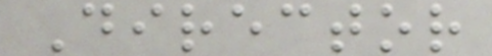Director
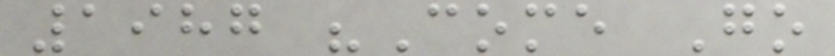1987 "Come Go
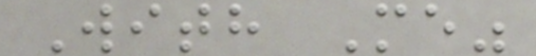With Me"
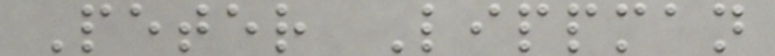Peter Lippman
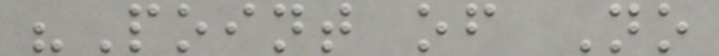"Point of No
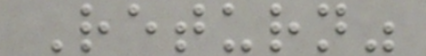Return"
